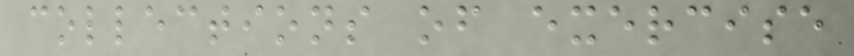collections of exercise
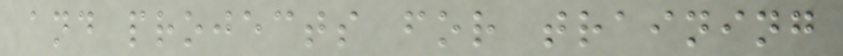and projects for training
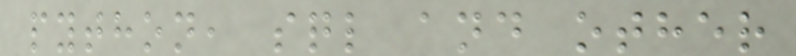python, sql and other
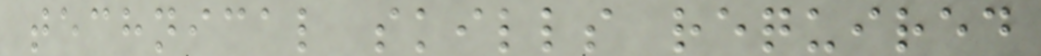technical skills required
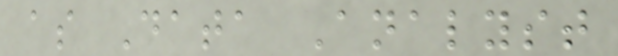as Data Analyst
